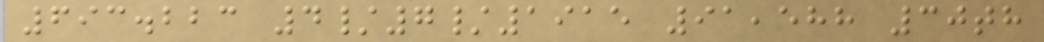693.223 4/7/1915 91,588 30th
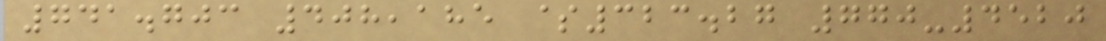741.703 408,185 $323.27 770-4520
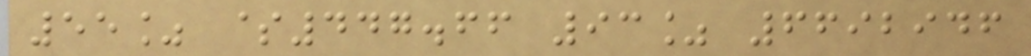55% $447.66 93% 6692946
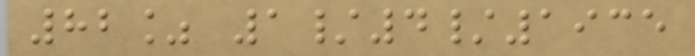82% 1/4/1935
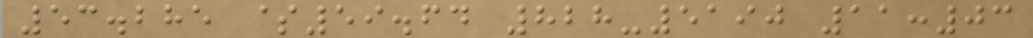53.285 $59.64 828-5190 11:03
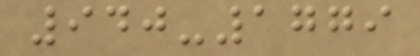940-1779
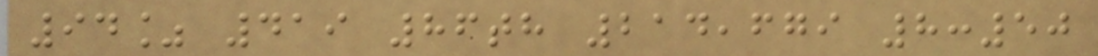94% 419 86th 214,679 8:50
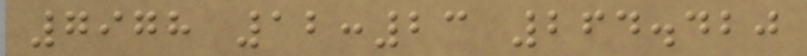7978 12:23 264.420
